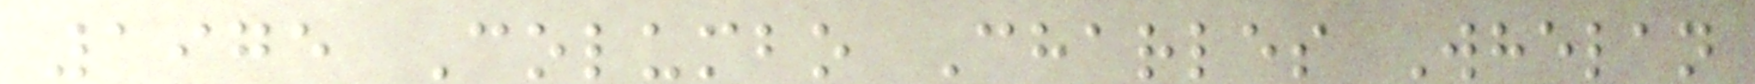1975 Columbo Charles Whelan
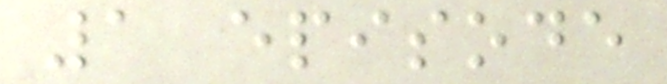1 episode
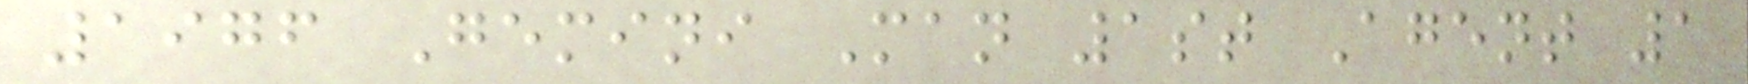1976 Gemini Man 1st Agent 1
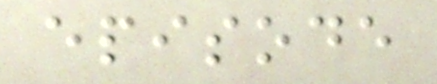episode
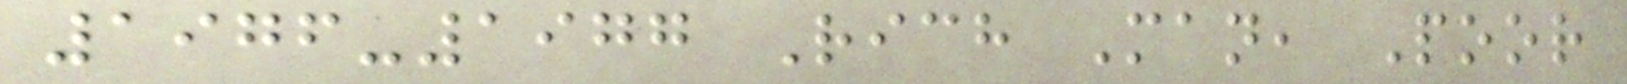1976-1977 Rich Man, Poor
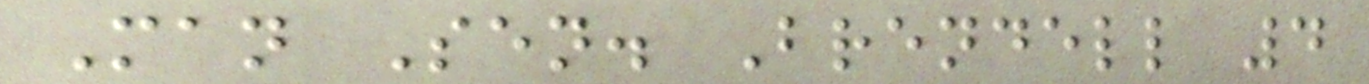Man Sen. Brendell 4
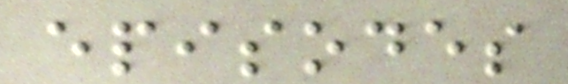episodes
